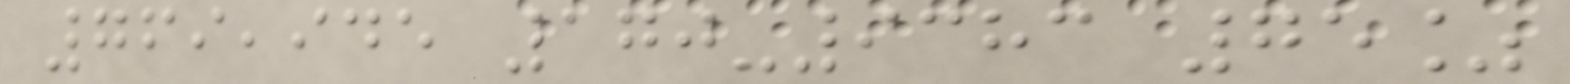769,945 170-9383 75%
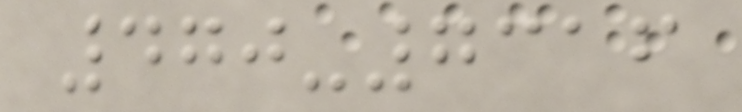470-7316
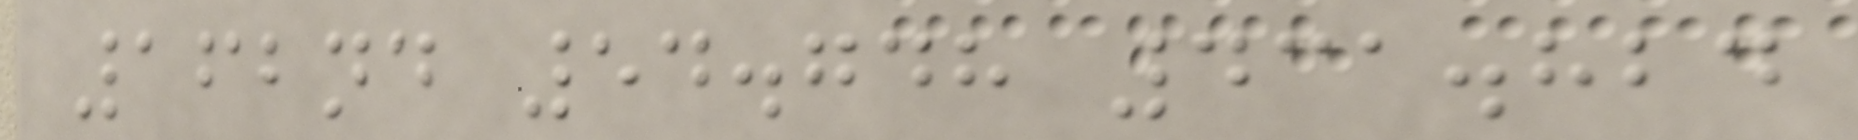162nd 54.748 431.824
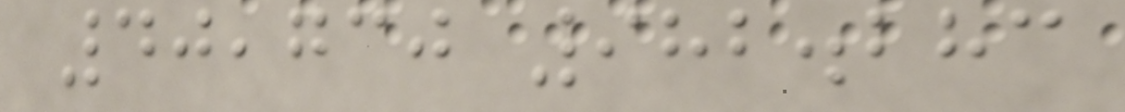40,730 982.283
